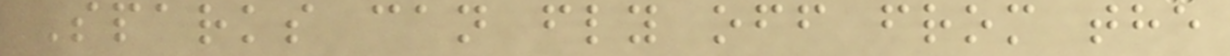Sparks can fly off from the
